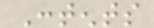Contents
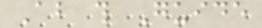About this Guide
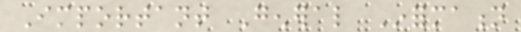Important General Information
